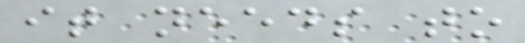it needs to
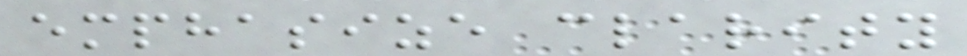emphasize clarity
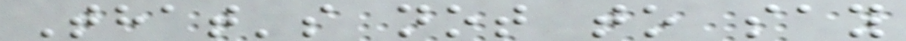That's not to say
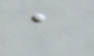a
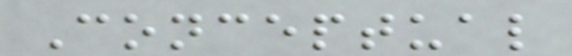Conceptual
